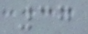37
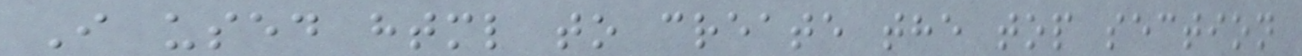I used html to create the top section
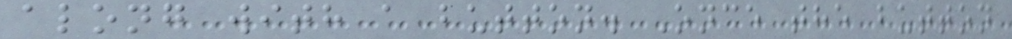along with a button. Once the button
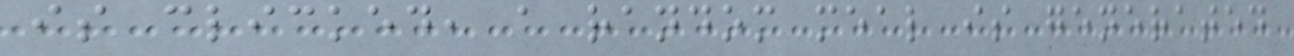is clicked, a random meal is generated
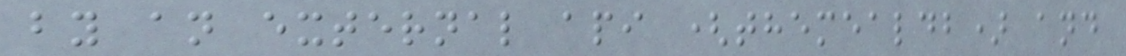by an external api (themealdb) and
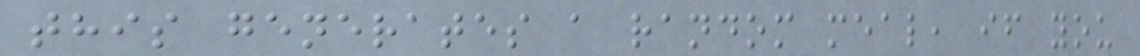this generates a random meal, if you
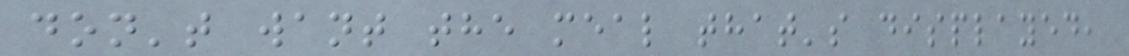don't want the meal that's displayed,
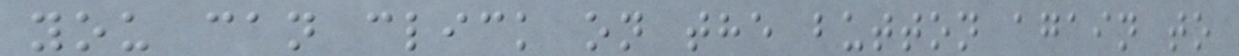you can click on the button again to
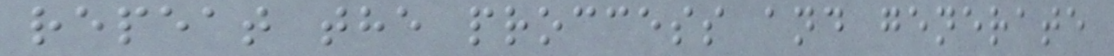repeat the proccess and generate
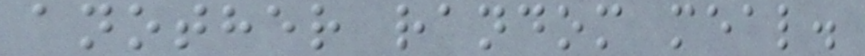another random meal.
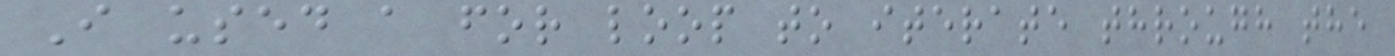I used a for loop to iterate through the
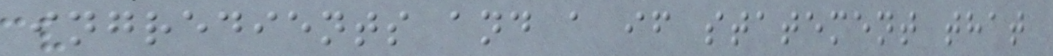ingredients and a if statement that
